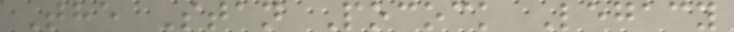The Stan Pocock Legacy
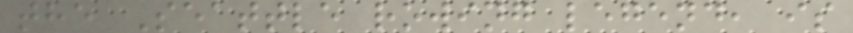the Seattle rowing legend, is
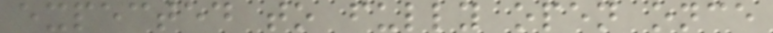expected to fully open once
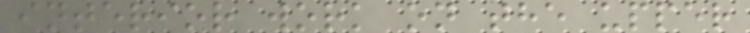interior work on the upper
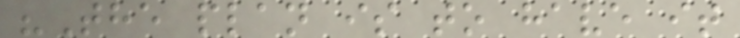"The plan is to have it
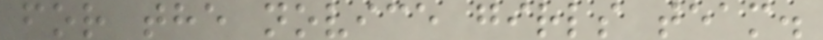for the novice girls team.
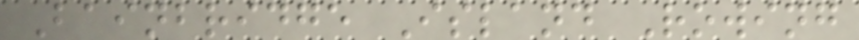Bainbridge Island Rowing
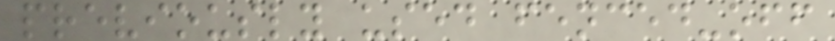previously used fenced-off
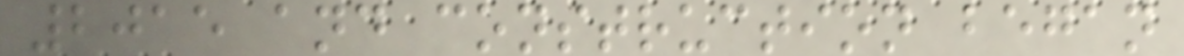2015 and construction began
